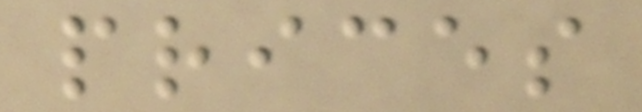prices
